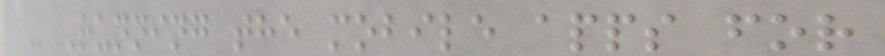- Running the mobile apps for
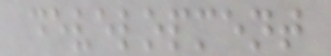development
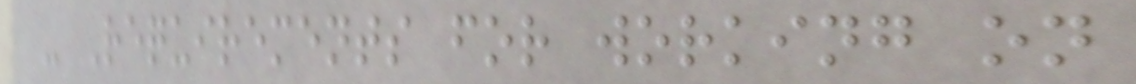- Requirements for working on
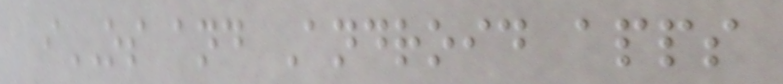iOS and Android apps
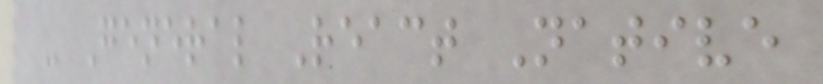- General React Native
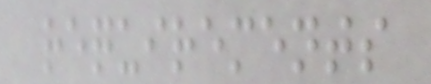requirements
